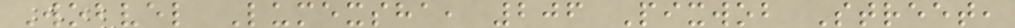Wobvel Lumexsha, 206 Pixwob Street,
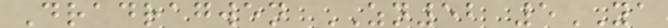Dradragwen ZN52 5YA
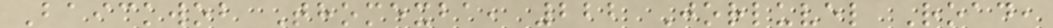Baickwob Thomexba, 222 Jorluvel Road,
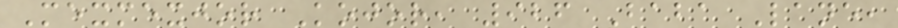Mexmexjor Kojor, 926 Baba Lane,
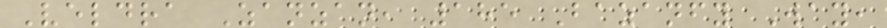Veldra Zanzan, 185 Bazanfy Way,
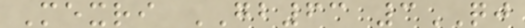Mexri GB63 3QJ
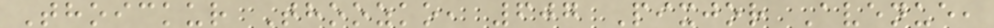Thoickur Thoozko, 607 Pixjor Avenue,
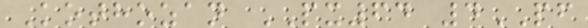Kothozan PX64 4PF
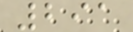291
